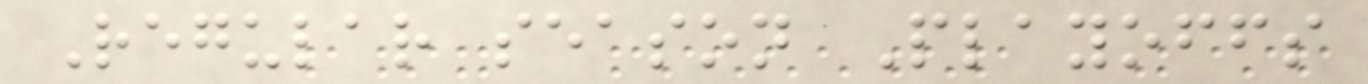Regular season Playoffs
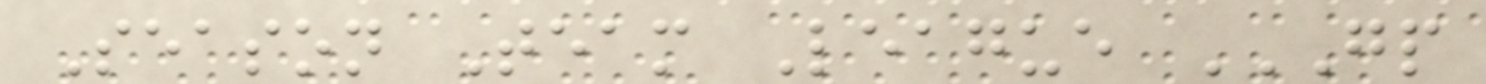Season Team League GP
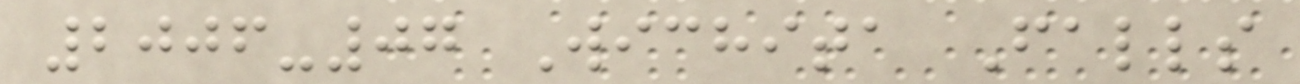2006-07 Wichita Falls
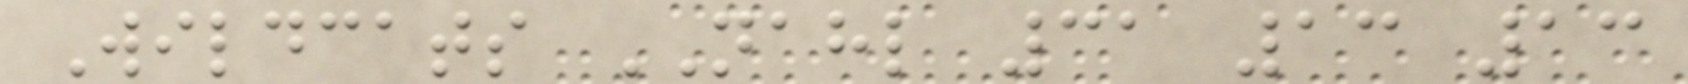Wildcats NAHL 31 13 13
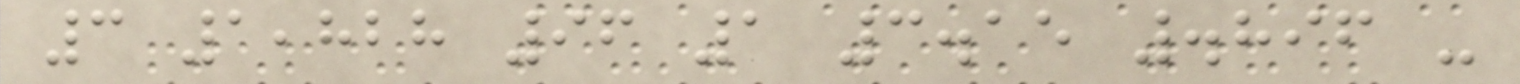3 1,828 96 1 3.15 .896 -
